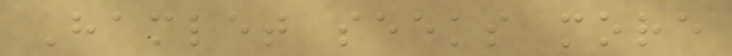Hamlet seeks more
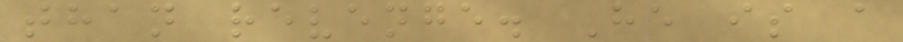than revenge. He is a
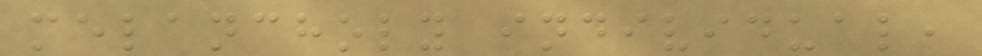melancholy individual,
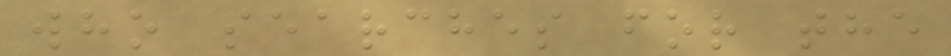who searches for the
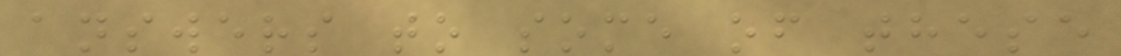answers to some of these
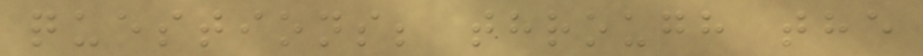questions; through the
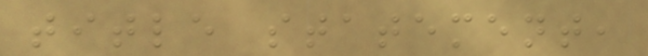title statement,
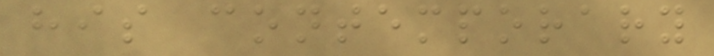his contemporary
